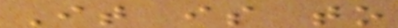It is to
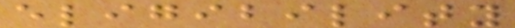eligibility
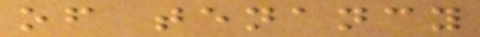of tenancy
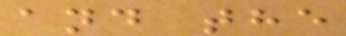and the
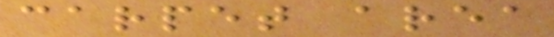carpet area
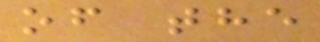of the
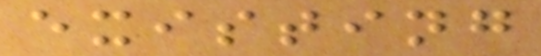existing
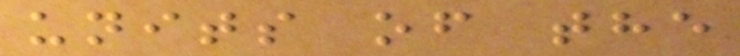units of the
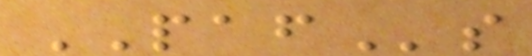PAFs
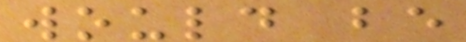would be
